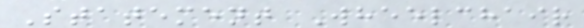Statement Wheelchair
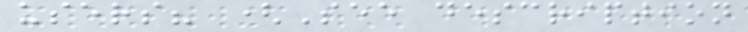users? (See description
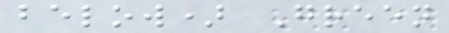below) Green
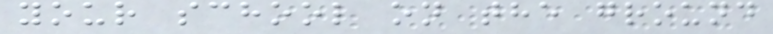your school on the ground
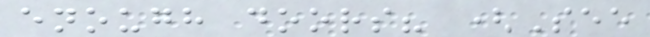enough doors? (See
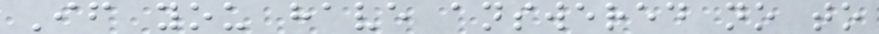If you have answered no to
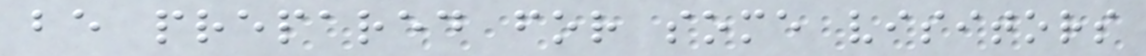be prepared for some visitors
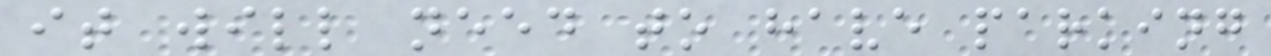it will need to have parking
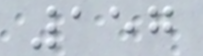157
